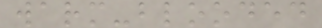warm-blooded
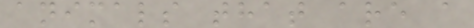animals that are a
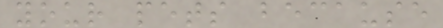your pets because
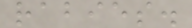rabies.
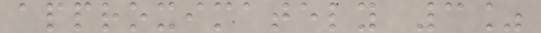approximately 3%
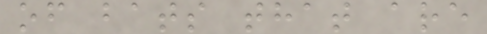of bats that are
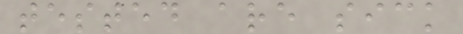tested are sick
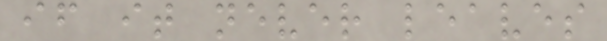if it never leaves
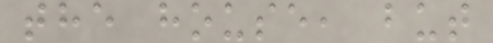the house, but
